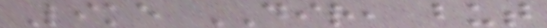Like DIR, but
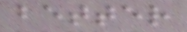better
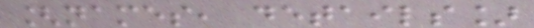[names, details]
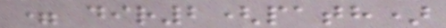= dir2(path)
